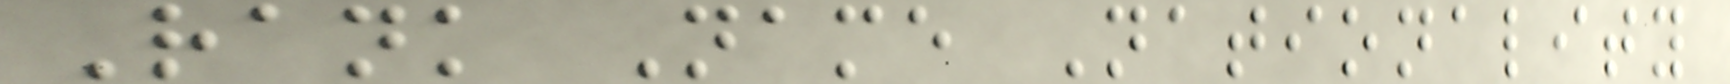Rank Name Nationality
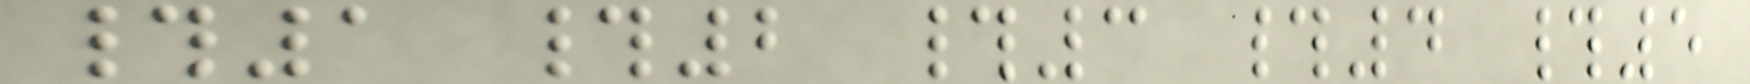#1 #2 #3 #4 #5
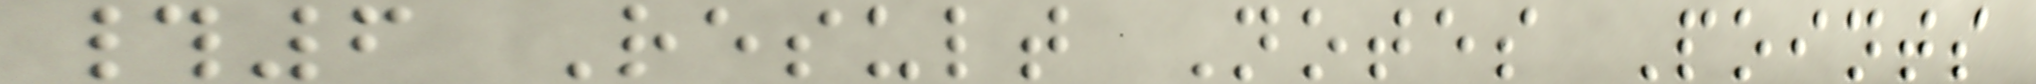#6 Result Notes Points
